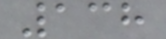138
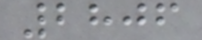2806
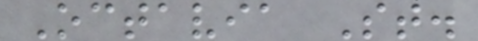Octavia St.
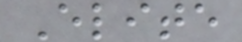Elite
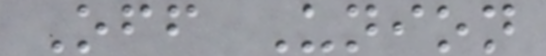Off Union
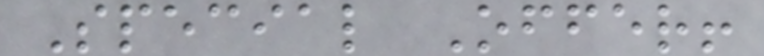Special Offer!
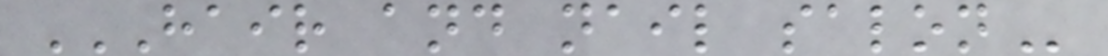HAIR AND NAIL SALON
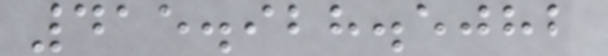415.928.5082
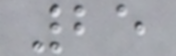25
